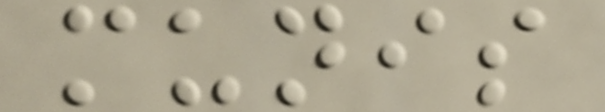munis
